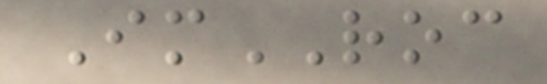ImROC
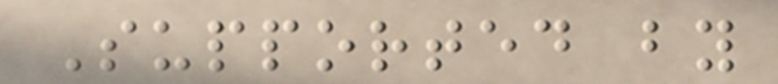Supported by
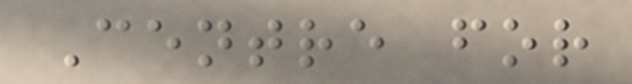Centre for
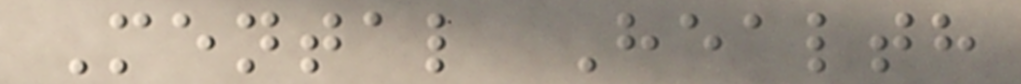Mental Health
